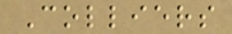Colliers
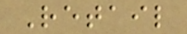Retail
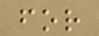for
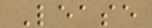Lease
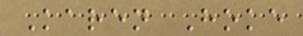Karen Hoke
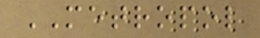METROPOL
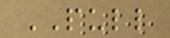PULL
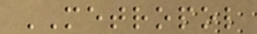METROPOL
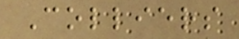Colliers
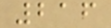216
